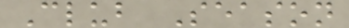Club Season
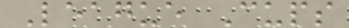League Cups
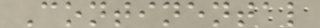Continental
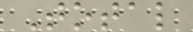Total
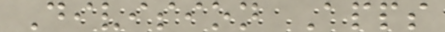Division Apps
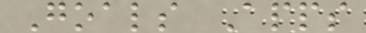Goals Apps
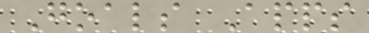Goals Apps
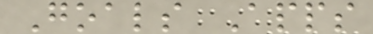Goals Apps
